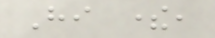Hi there,
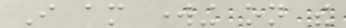I am working on the
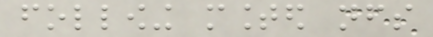following mounted nfs
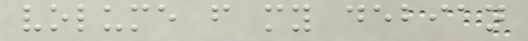volume from my debian
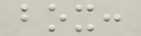box:
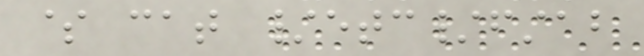$ cat /etc/fstab
